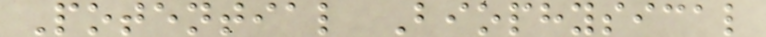Potential Biophysical
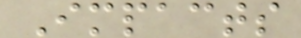Impacts
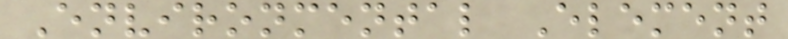Environmental Element
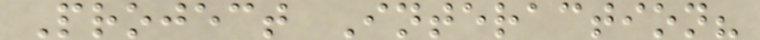Project Interaction?
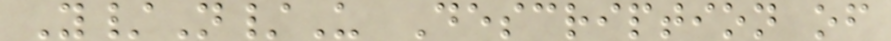Y/N/U Description of
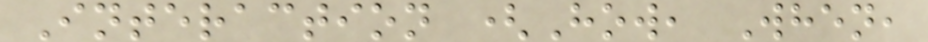Interaction (How, When,
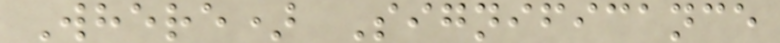Where) Significance
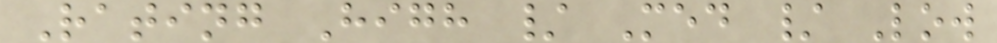Rating High / Med / Low
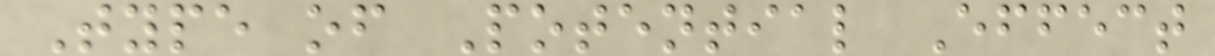Type of Potential Effect
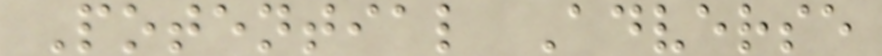Potential Adverse
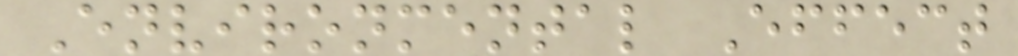Environmental Effect
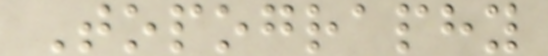Topography
